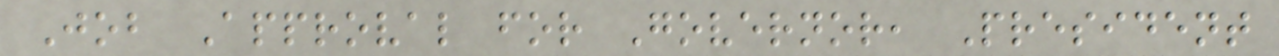Job Approval for Governor, President
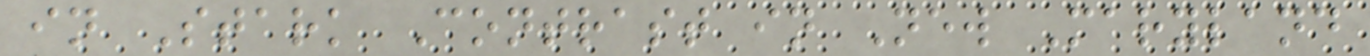in Stark Contrast in New Maryland
